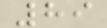89
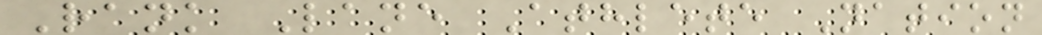Rank Lane Athlete Nation
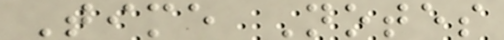Time Notes
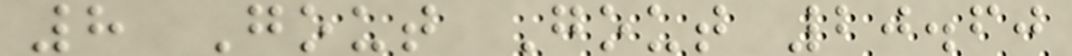8 Gout Gout 20.60
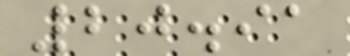20.91
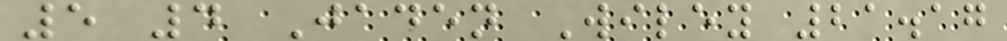5 4 Jaden Wiley 21.17
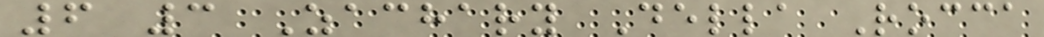6 3 Zachary Della Rocca
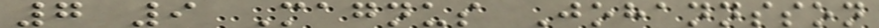7 9 Magnus Johannsson
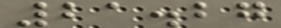21.27
